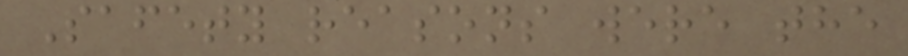Safety reasons were the
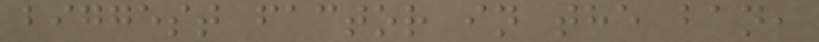biggest factor in the ban,
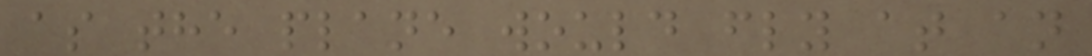as the plane would fly at an
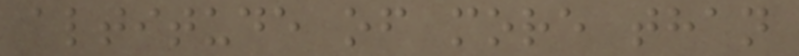altitude of more than
